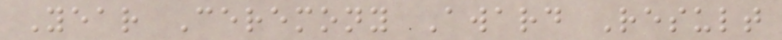Year Ceremony Award Result
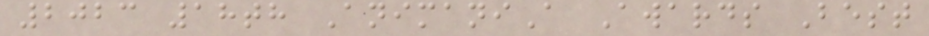2023 18th AnimaniA Awards Best
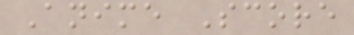Anime Score
